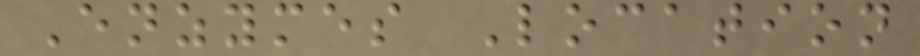Enzymes Location
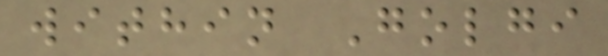within Golgi
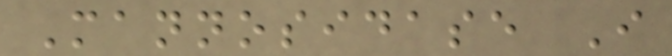Mannosidase I
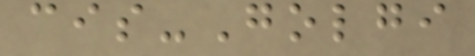cis-Golgi
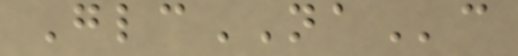GlcNAc
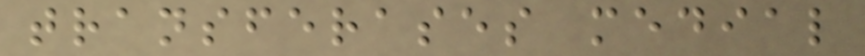transferases medial
